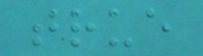true
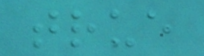true
